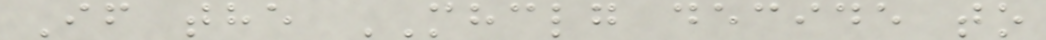If the MHCLG decide to
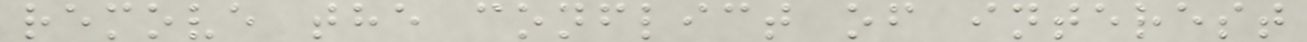remove the conflict of interest
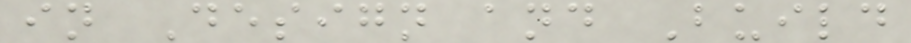in Design and Build
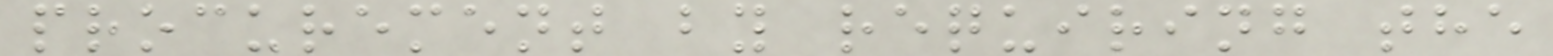procurement by requiring the
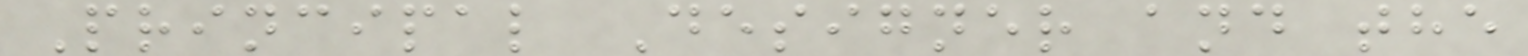Principal Designer and the
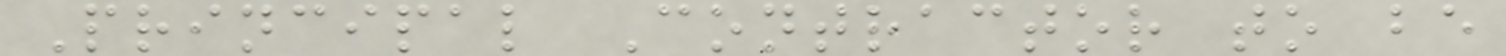Principal Contractor to be
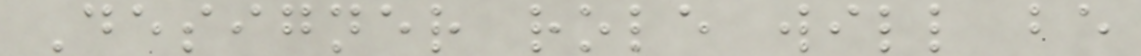Designer role will be
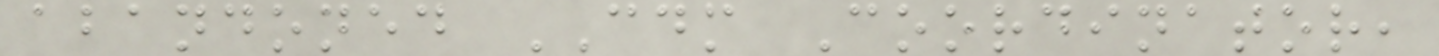abandoned CDM Coordinator,
